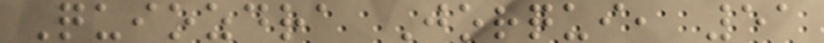Quiozdra Jorqui, 51
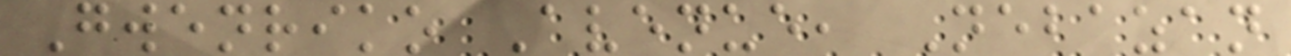Gwenriko Avenue, Nebazan
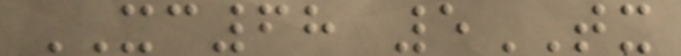XC68 5TX
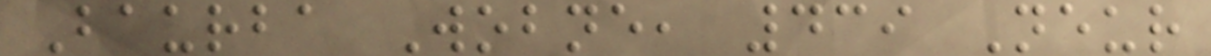Baurba Wobne, 439 Neur
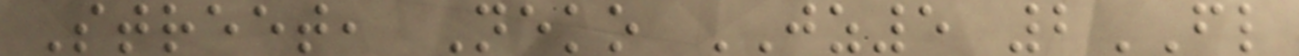Street, Neko JZ5 2FL
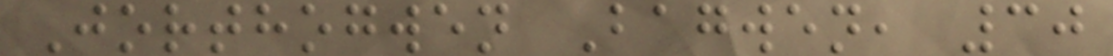Jorthogwen Bagwen, 30
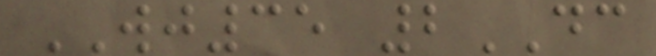WJ35 2DC
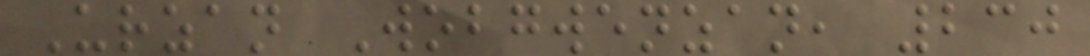Urzan Wobgwenzan, 230
